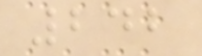242
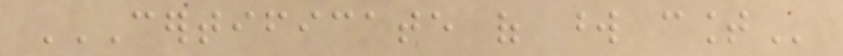CERTIFICATE OF WORD COUNT
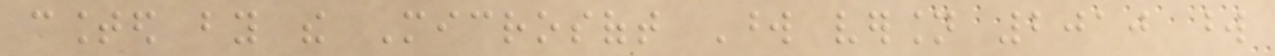counted by the Microsoft Word version 2010 word
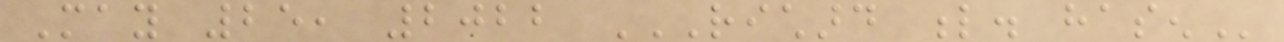May 25, 2022 RICHARD L. HASEN
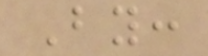By:
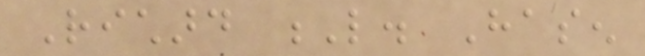Richard L. Hasen
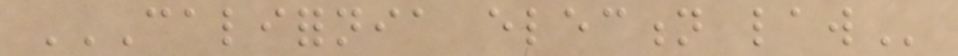CALIFORNIA ELECTION LAW
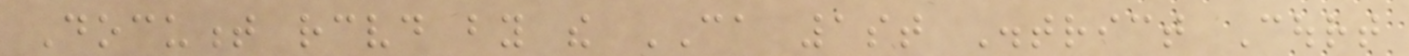Document received by the CA 1st District Court
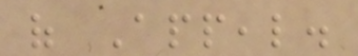of Appeal.
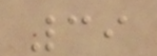39
